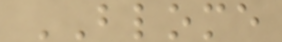BLOME
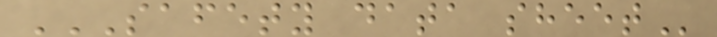SAFETY DATA SHEET
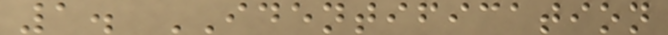1. IDENTIFICATION
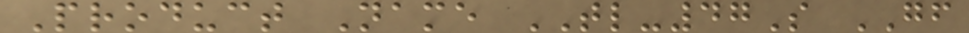Product Name TL-47S GF
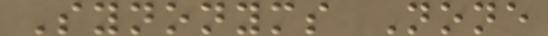Synonyms None
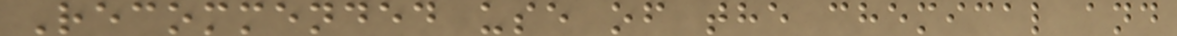Recommended use of the chemical and
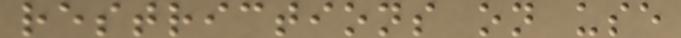restrictions on use
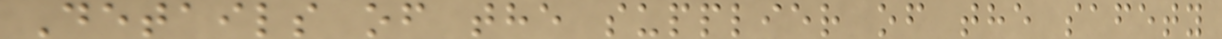Details of the supplier of the safety
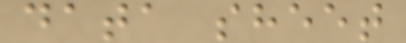data sheet
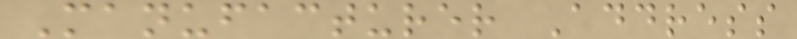Manufacturer Address
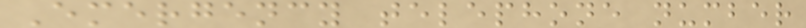Emergency telephone number
